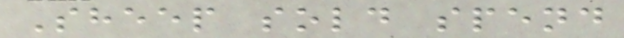Sheep sold spend
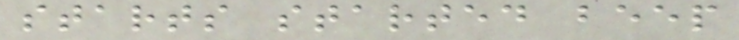starts started beep
